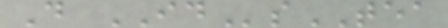D IDsTEA
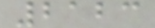2123
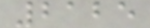2125
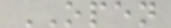OPEN
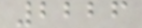2226
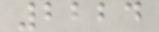2224
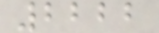2222
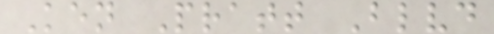Ken Pratt Blvd
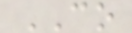CO
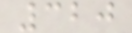320
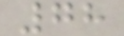78
